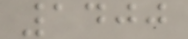1400
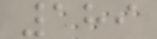189
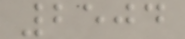2504
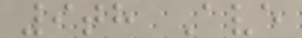9th Ave
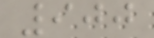900
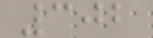302
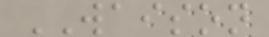WAISON
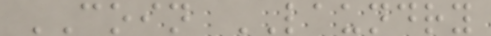COIN LAUNDRY
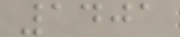1401
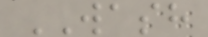WASH
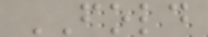FOLD
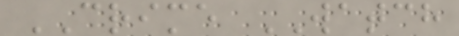CRIME WATCH
